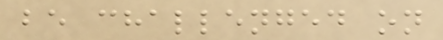be challenged on
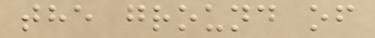the ground of
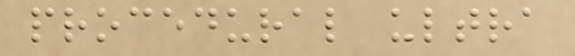procedural ultra
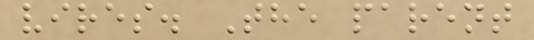vires. The parent
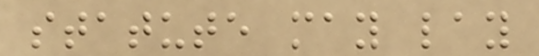statute may lay
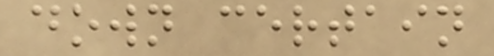down certain
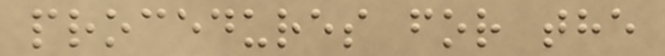procedures for the
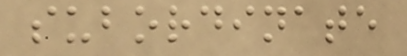subordinate
